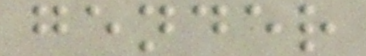gender
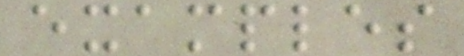examples
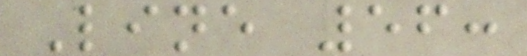Line 56:
